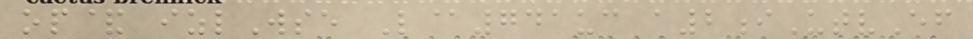op& izlWse L@741uc a2iUtvEf
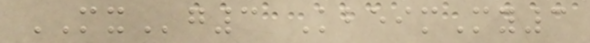MXg3 KbeimMy3
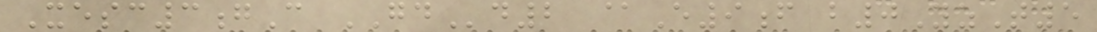Xesc3gC GDd2 @E9f b0YzT5
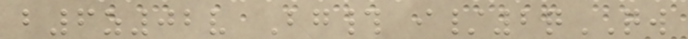b6z02v Bg# i/2qQW
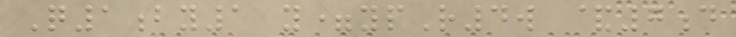Q1by1 y=ypR4w &7d
